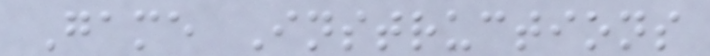Game Instructions
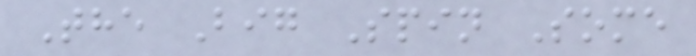The Big Spin Some
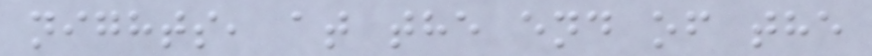nights, at the end of the
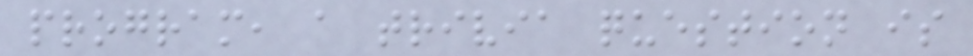program, a trivia question is
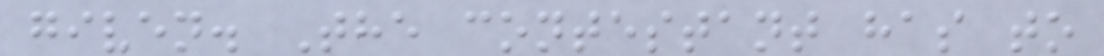given. The contestant has to
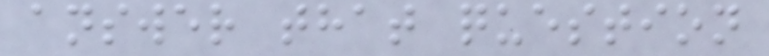answer that question
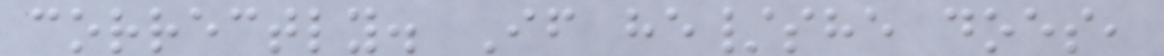correctly. If he/she does,
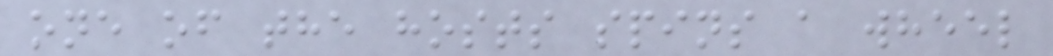one of the hosts spins a wheel
